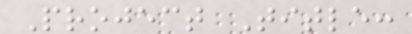Project Title:
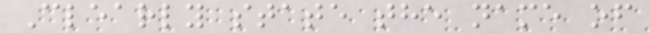Clearly state the name of
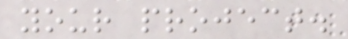your project.
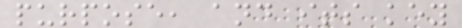purpose, and its key
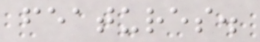features.
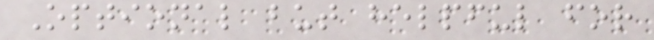Optional but helpful for
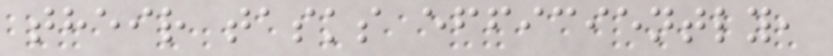their tasks efficiently,
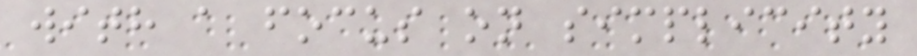with a focus on simplicity
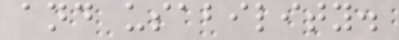and usability.
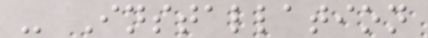- Installation
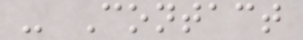- Contact
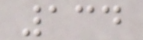134
